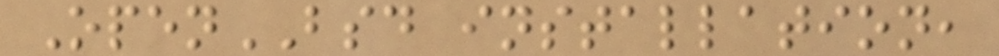OpenBSD installation,
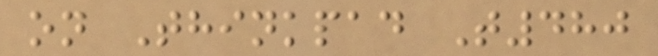on Thinkpad T480
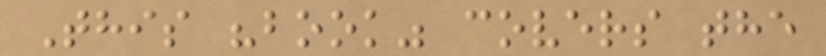This "book" covers the
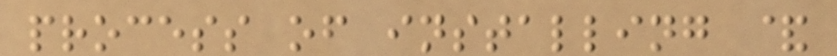process of installing &
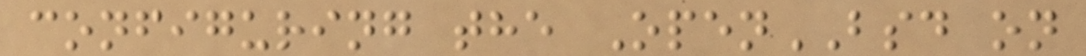configuring the OpenBSD on
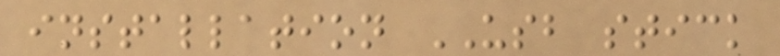installation USB stick
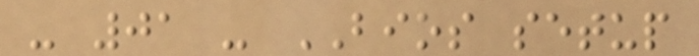- 01 - BIOS setup
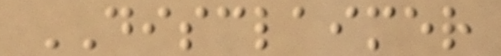DISCLAIMER
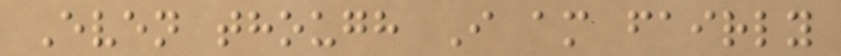Even though I am fairly
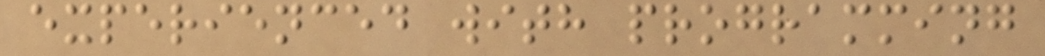experienced with programming
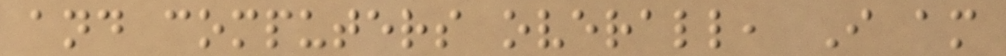and computers overall, I am
